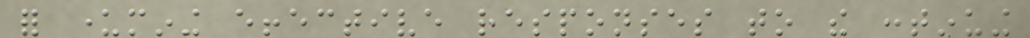for undermining effective responses to the continuing
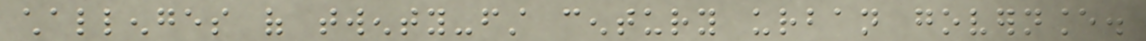challenges of twenty-first century urban governance.
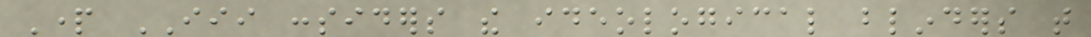Part III considers the ideological blinders that
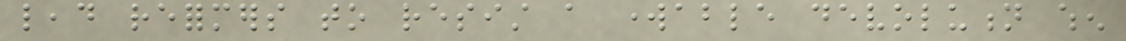lead reformers to resist a workable devolution when
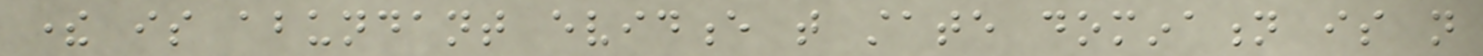there is abundant evidence that state domination is not
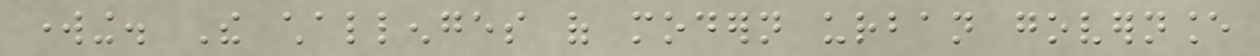working. The challenges of modern urban governance
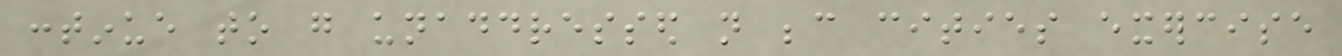continue to go unaddressed not because cities exercise
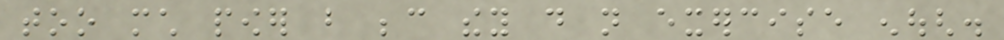too much power but because they do not exercise enough.
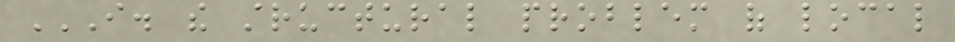I. THE STRUCTURAL PROBLEM OF LOCAL
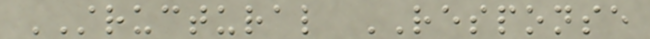STRUCTURAL RESPONSE
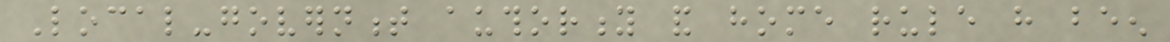Local-government authority and home rule have been
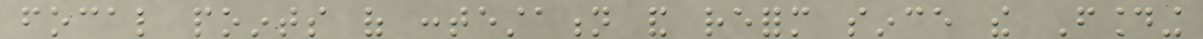focal points of contestation and reform since the Founding
